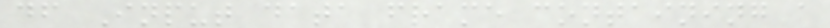df Input data frame containing a
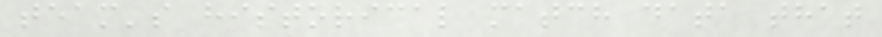team's historical match data that
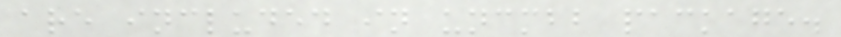are included in uncmbb package.
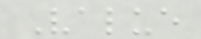Value
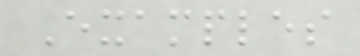Examples
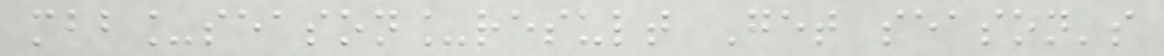mbb_season_result Get season's
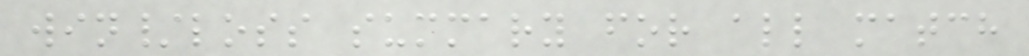win/loss summary for all match
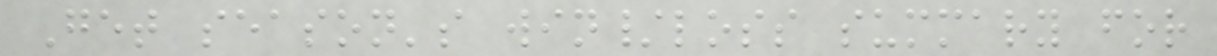Get season's win/loss summary for
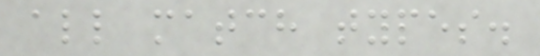all match types.
